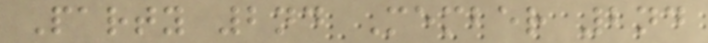Party 2nd Member 2nd
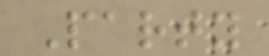Party
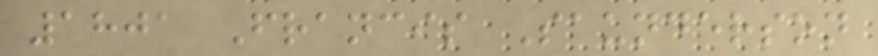1801 Francis Saunderson
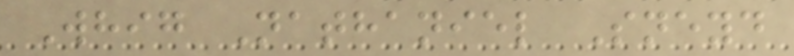Whig Nathaniel Sneyd
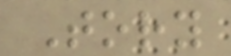Tory
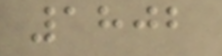1802
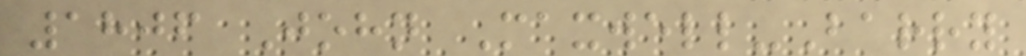1806 John Maxwell-Barry
